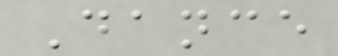Dance
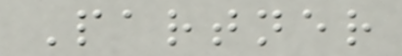Partner
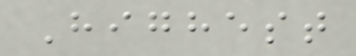Highest
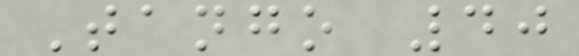Tango 40
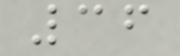36
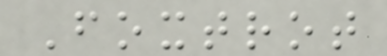Foxtrot
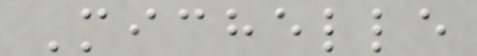Michelle
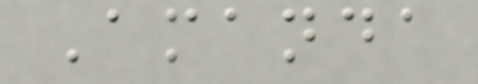Amanda
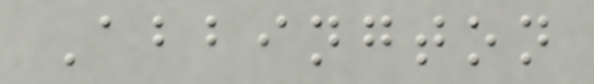Abbington
